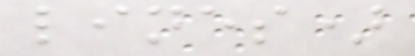lines)
